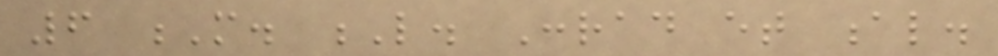6 M. L. Conrad et al.
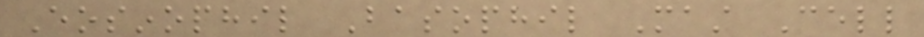Eosinophil Basophil Mast Cell
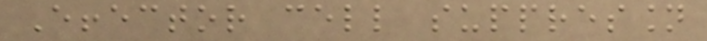Effector cell suppression
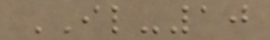IL-10
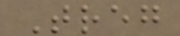Treg
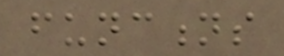functions
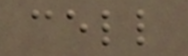cell
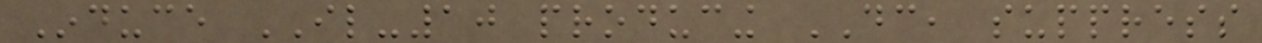Induce IL-10 producing DC, suppress
